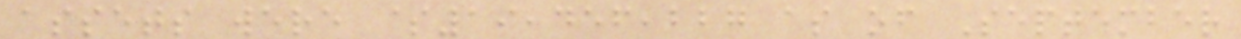assets were $19,456,227 as of September
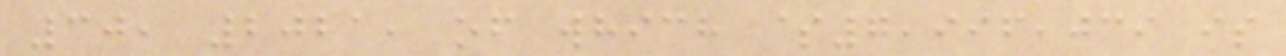30, 2021, of which $7,996,039 is
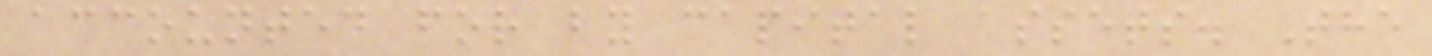accounted for by capital assets. The
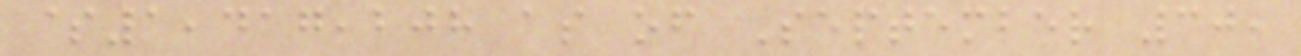$1,417,208 as of September 30,
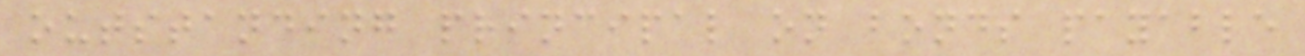outstanding principal on bonds payable
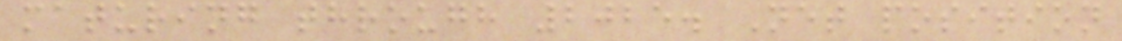maturing through 2025. Net position
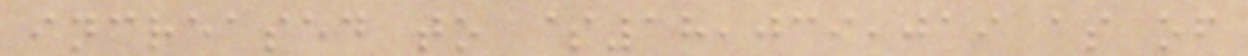increased to $18,039,019 as of
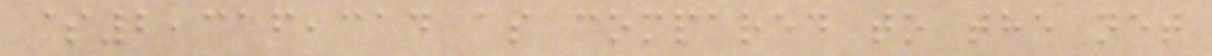$2,316,314 as compared to the net
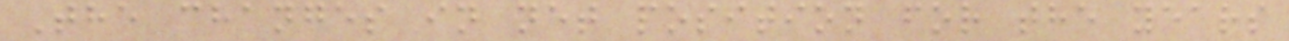The changes in net position for the years
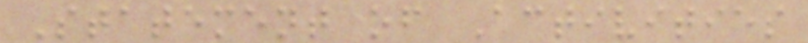Statement of Activities
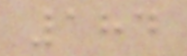184
